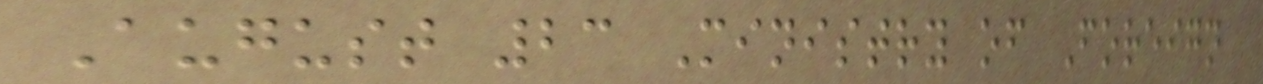August 23 Ministry of Foreign
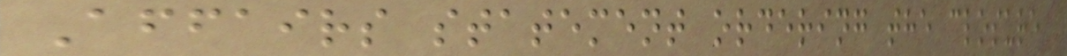Affairs statement ordering the closure
